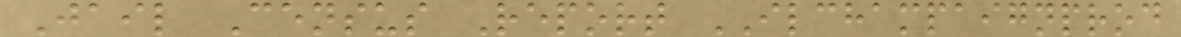Jail Census Report ILCHAMPAIGNPROD
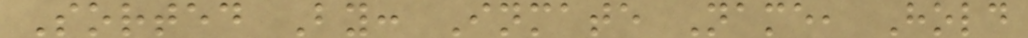Sorted By: Inmate Name, Hold
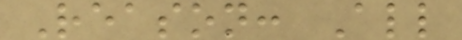Reason: All
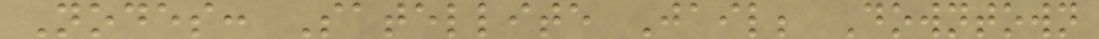Nodes: Satellite Jail; Downtown
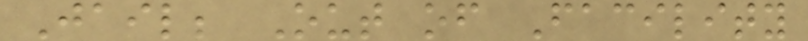Jail; Out of Facility
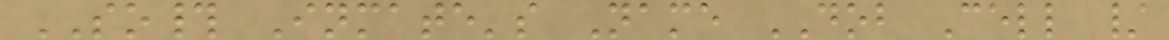SO# Inmate's Name DOB Cell /
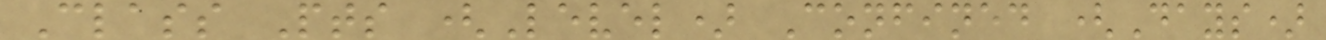Class Pts (Level) Confined (Days)
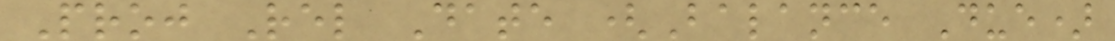Proj Rel Date (Balance Due)
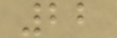22
